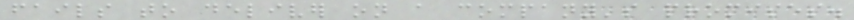fails to deliver on a company's promises.
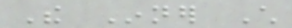The Inner Child
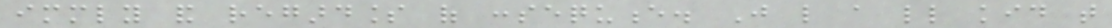immediately and regardless of consequence. Just like a little kid that
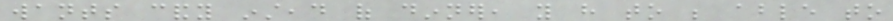wants candy instead of dinner, you have to be able to
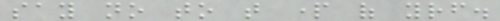say no to that part of yourself.
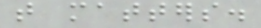that matters.
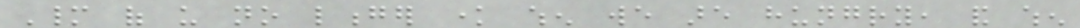Many of us no longer know when we are hungry, and when
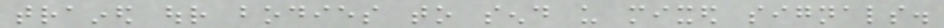trained our bodies to send us mixed signals.
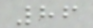86
